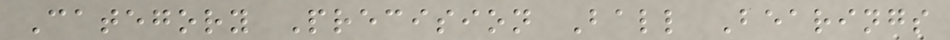Category Precision Ball Bearings
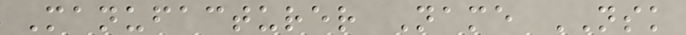Manufacturer Name NSK
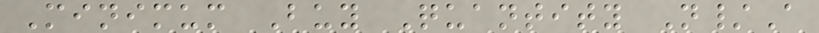Minimum Buy Quantity N/A
